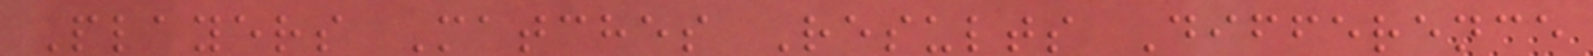Players Matches Results Difference
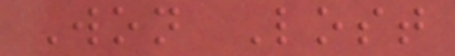Won Lost
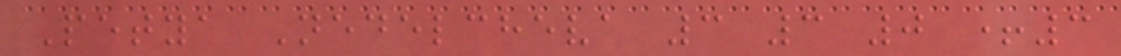Petya Nedelcheva 3 3 0 +3
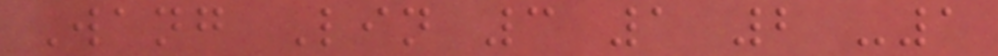Wang Lin 3 1 2 -1
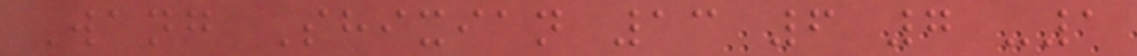Wang Shixian 13 6 7 -1
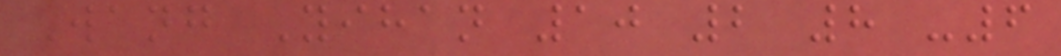Wang Yihan 10 2 8 -6
